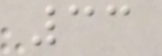33
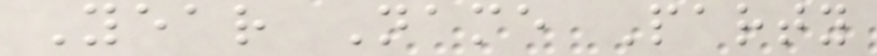Year Name Party
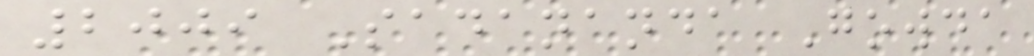2009 Sadananda Gowda
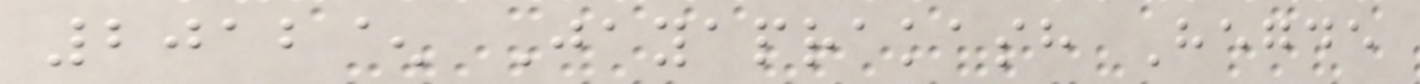2012^ Jayaprakash Hegde
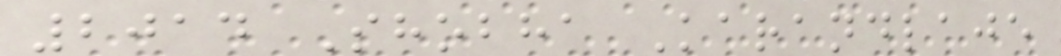2014 Shobha Karandlaje
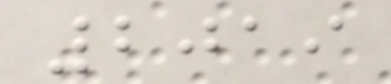2019
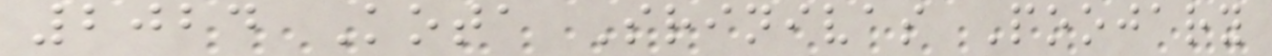2024 Kota Srinivas Poojary
